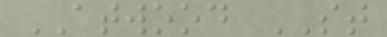ATWOOD ST
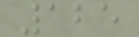125
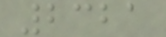2321
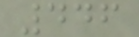446
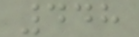448
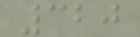320
